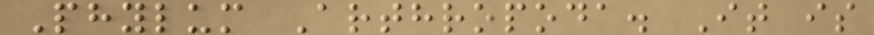Phylum Arthropoda. It is
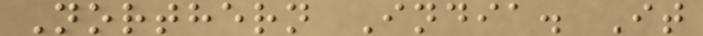Northern India. It
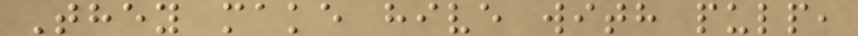They make hive with pulp,
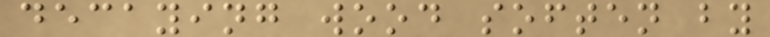decaying wood soften by
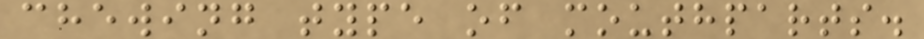chewing type of mouthparts.
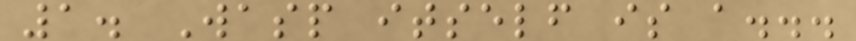1. Wasp itself is a...
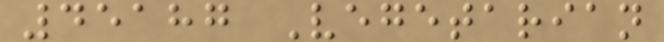45187 Vegetarian
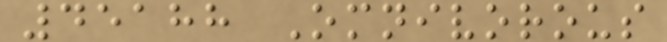45188 Omnivorous
